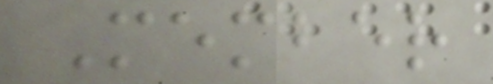Member
